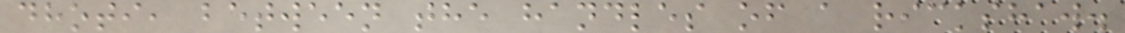dhoti, between the handles of a rickshaw.
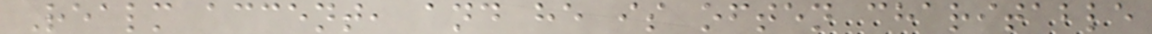Realm accent, and he is often charitable
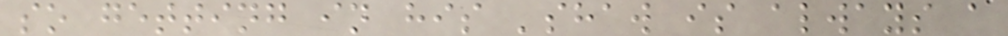so getting in his 'shaw is always a
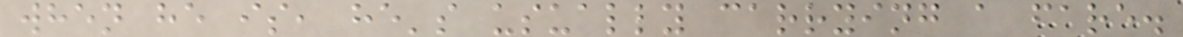when he is, he's usually carrying a fare.
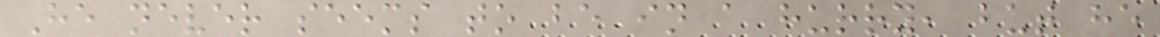He never seems to be in a hurry, but he
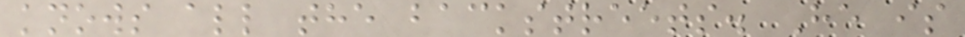knows all the backstreets. He is
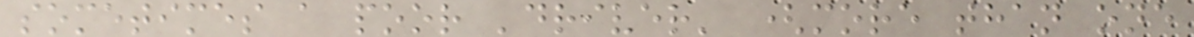sometimes a poor 'driver' (more than one
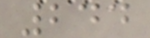244
